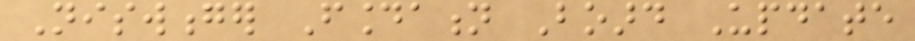Niswonger Foundation Board Update
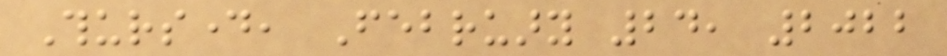Thursday, February 24, 2022
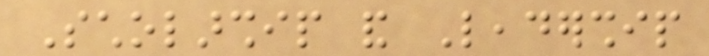Scholarship and Leadership
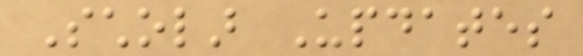Scholar Updates
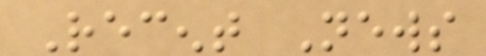Recent News
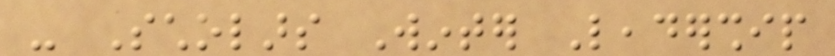- Scholars Winter Leadership
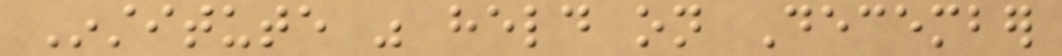Institute was held on December
